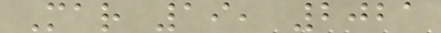Mar 19, 2021
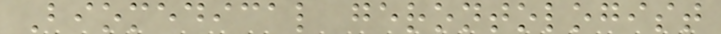Biomedical gerontologist
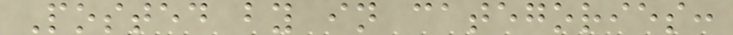Posted by in categories:
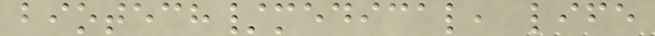biotech/medical, life
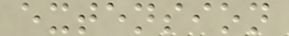extension
